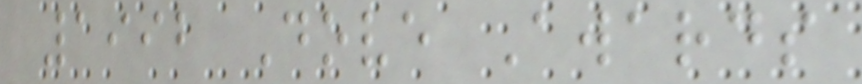1992 Dove Awards
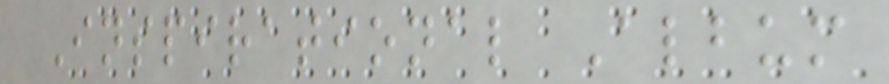Inspirational Album
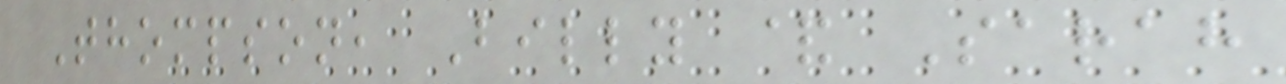Thompson, Billy & Sarah
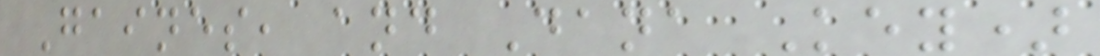Gaines, and Dana Key)
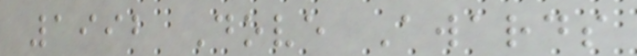1992 Dove Awards
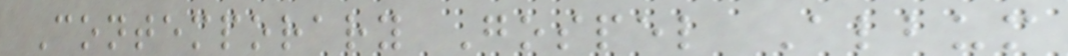Contemporary Gospel Album
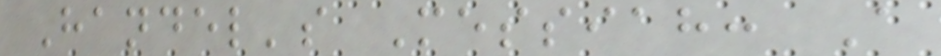Handel's Messiah: A
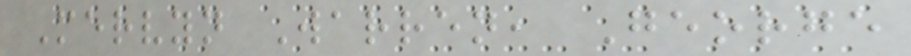Mervyn Warren, George
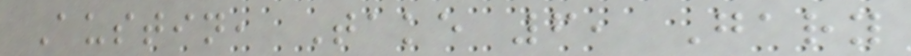Austin, Take 6, Gary
